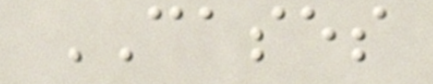CASES
